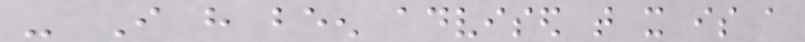- I have been advised that it is a
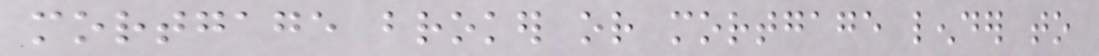mortgage broker or mortgage lender to
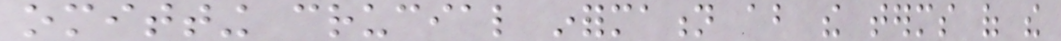omitting crucial information about the terms of the
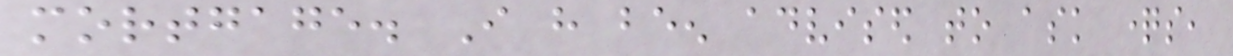mortgage. I have been advised to ask questions,
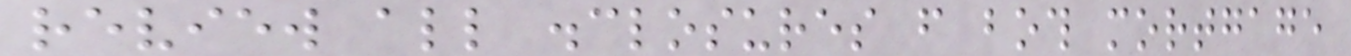review all disclosures from both mortgage
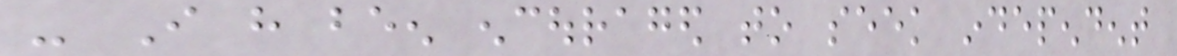- I have been encouraged to seek independent
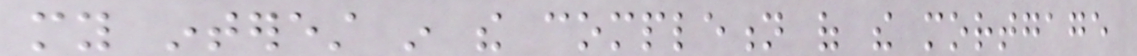my interest in the completion of the mortgage
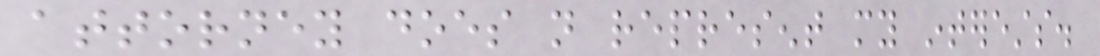attorney does not represent my interests.
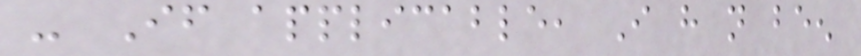- If applicable, I have not been
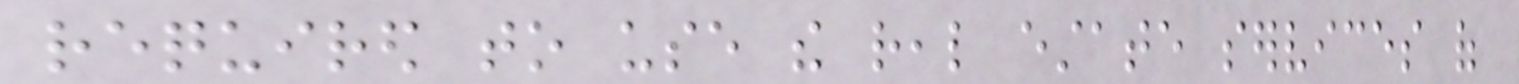required to use the real estate services of
